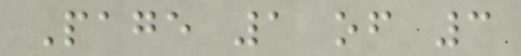Page 1 of 3
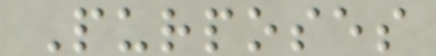Purposes
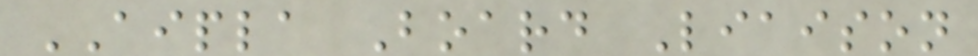AIPLA Board Liaison
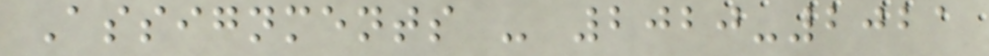Assignments - 2020-2021
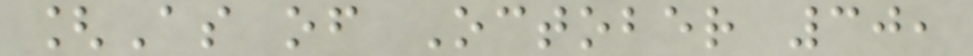[As of October 30,
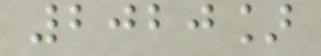2020]
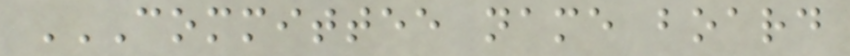COMMITTEE NAME BOARD
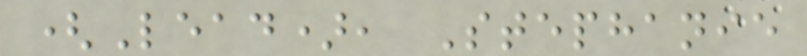(Lead), Stephanie
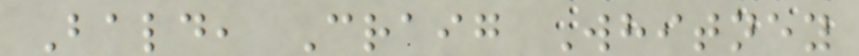Bald, Craig Whitney
